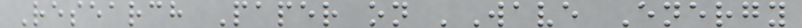Research Paper on 'Wave Energy
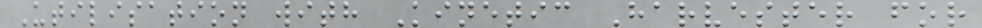Utilisation with Kinetic Harvester for
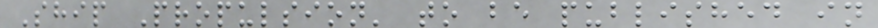Ship Propulsion' to be published in
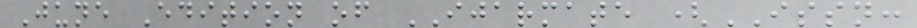June Edition of IJARMATE (ISSN:
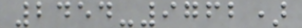2454-9762)
